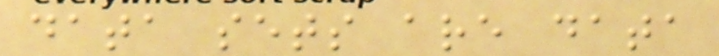data sets are data
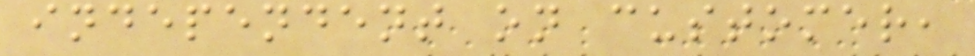independent on customer,
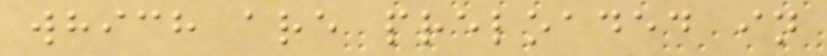which are preloaded in
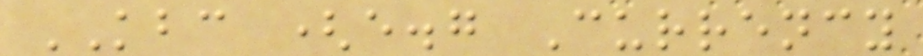KBC (e.g Currency
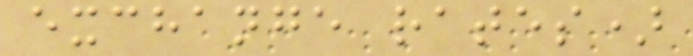exchange rates)
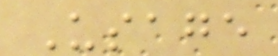Usage
